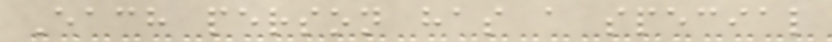Each person has a special
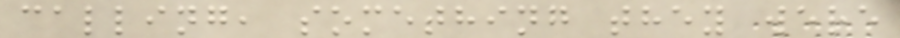calling, something they were
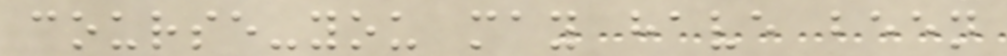course-you may have been
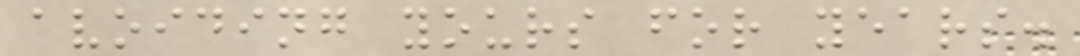avoiding yours for years.
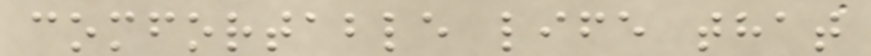comfortable life that
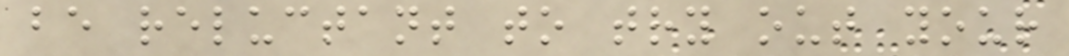be reluctant to try out your
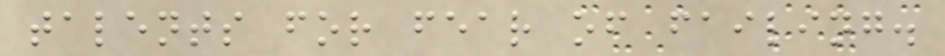talents for fear of failing.
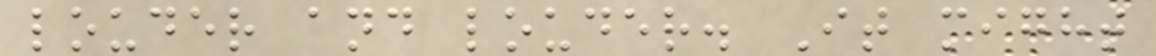louder and louder. It might
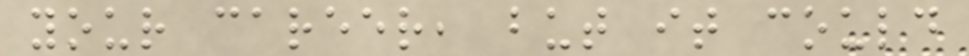your career, but it could
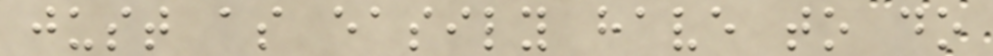just as easily have to do
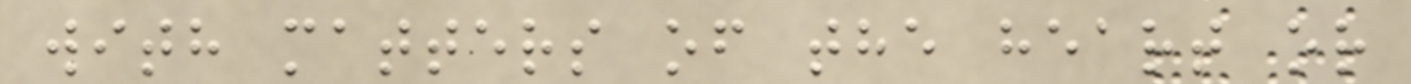with matters of the heart or
